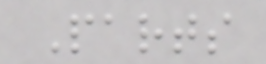Parts
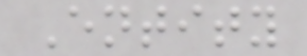Entity
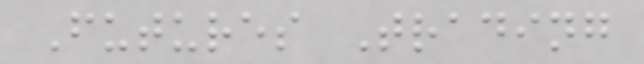Futures Trading
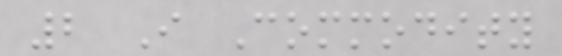2 I Commodity
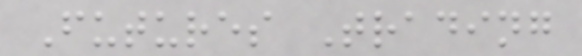Futures Trading
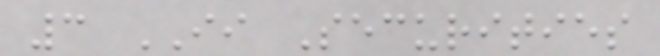3 II Securities
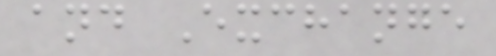and Exchange
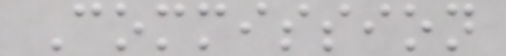Commission
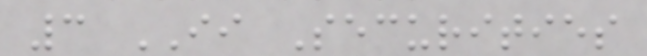3 II Securities
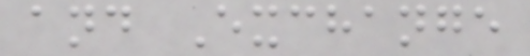and Exchange
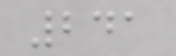241
